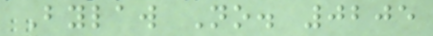Bylaw No. 0205
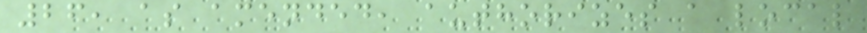26, as amended, authorizes a local
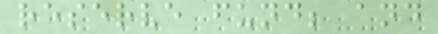reserve fund; and
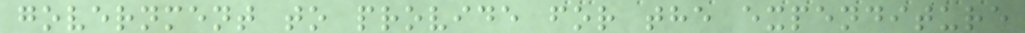government to provide for the expenditure
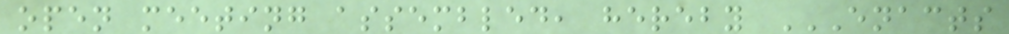open meeting assembled, hereby ENACTS
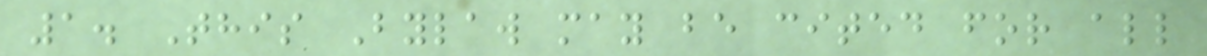1. This Bylaw may be cited for all
